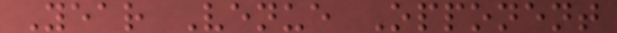Year Venue Opponent
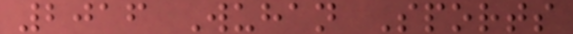2016 Wuhan Sports
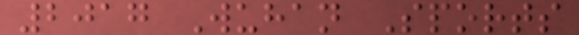2017 Wuhan Sports
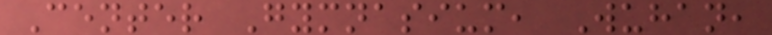Center Gymnasium, Wuhan,
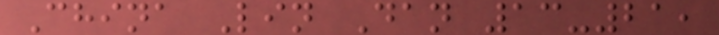China Lin Dan 13-21,
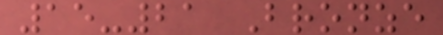15-21 Bronze
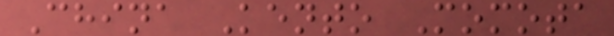China Kento Momota
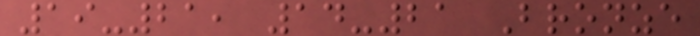19-21, 14-21 Bronze
